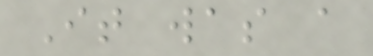It was a
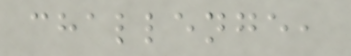challenge,
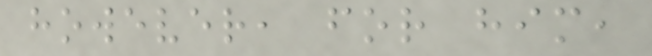however, for him,
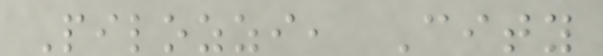Pilozzi, City
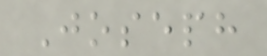Joseph
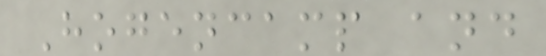Hogencamp and
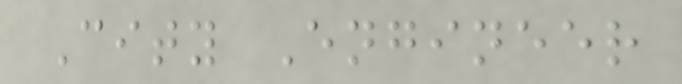City Engineer
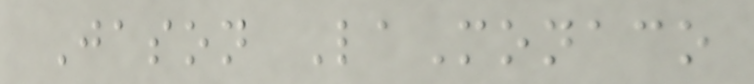Jason LaMonaco
